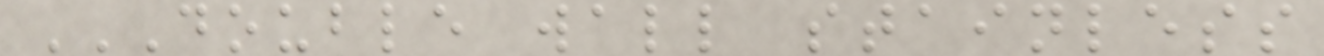DOUBLE WALL STAINLESS
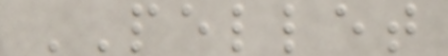PELLET
